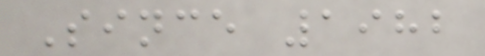Since 1982
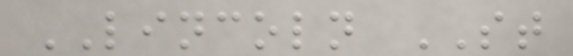LINCOLN ST
